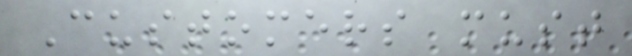Customers must
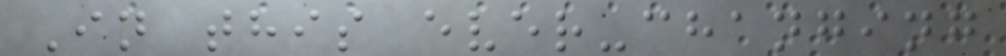In this ever-changing
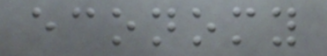economy
